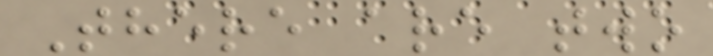There are two
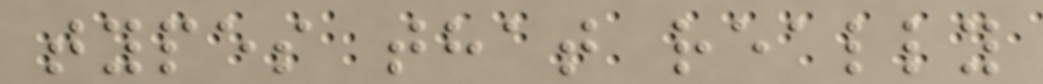types that really
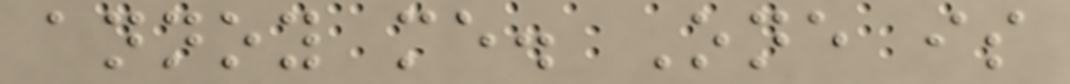annoy me. One is
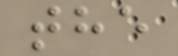the
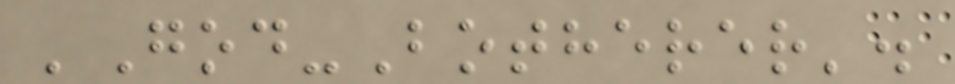'God-Botherer'.
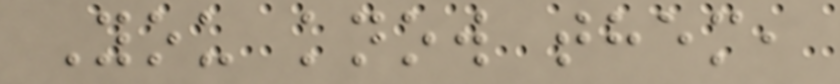You know them,
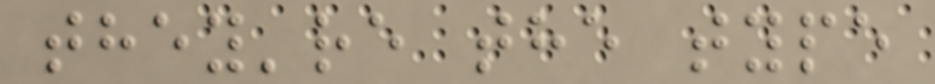they're the type
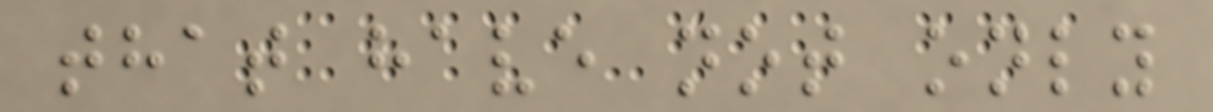that have not only
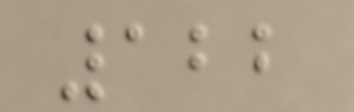122
